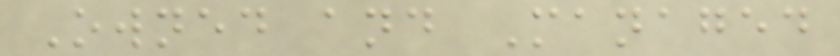Owned and Managed
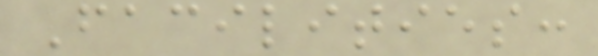Facilities:
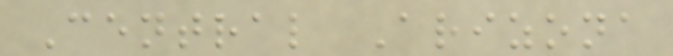Central Arizona
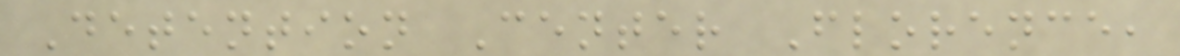Detention Center Florence,
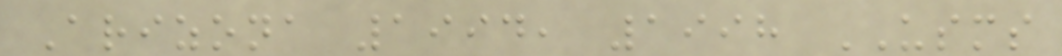Arizona 1994, 1998 USMS
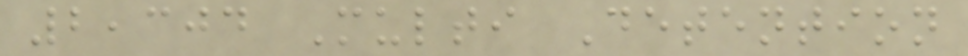2,304 Multi Detention
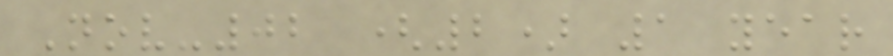Nov-02 (2) 1 year
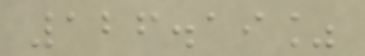126.19%
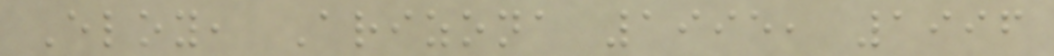Eloy, Arizona 1995, 1996
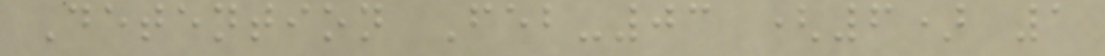Detention Feb-03 (6) 1
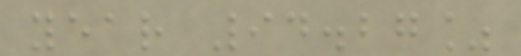year 94.27%
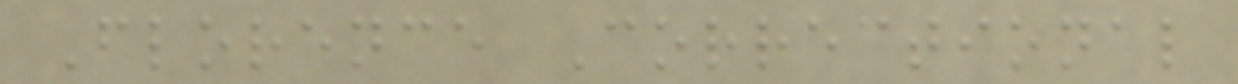Florence Correctional
